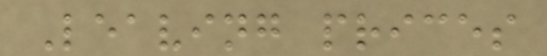Leaving prices
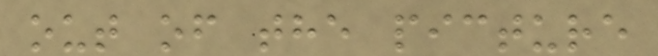out of the picture
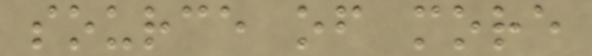source of more
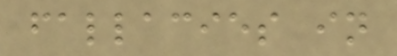fallacies in
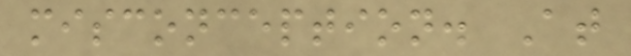misconception. At
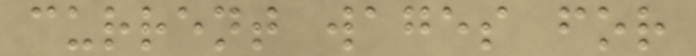current wages for
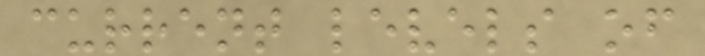current levels of
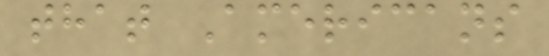that Americans
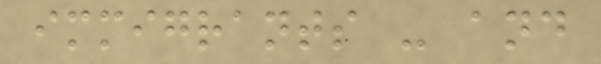immigrants - and
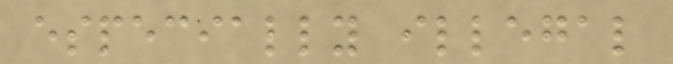especially illegal
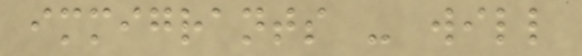immigrants - will
